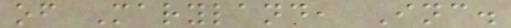of Maryland, Inc.
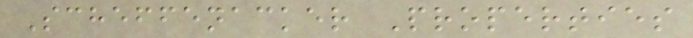Scheffenacker Properties
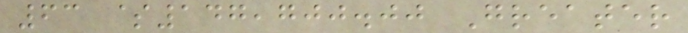63 $147,700.00 Greater
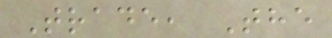Trade, The
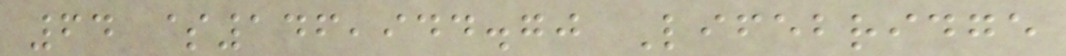64 $146,944.70 Lifebridge
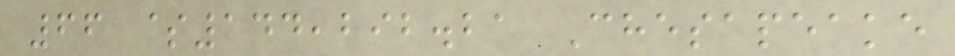66 $144,292.21 Chesapeake
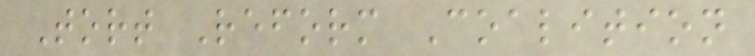Tort Reform Coalition
